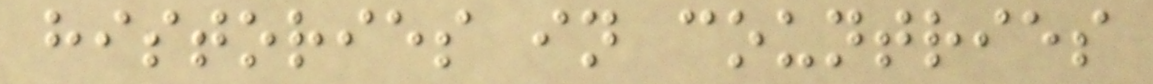histories in countries
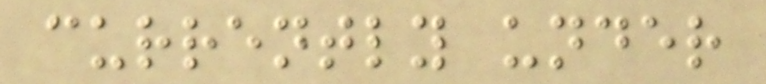currently under
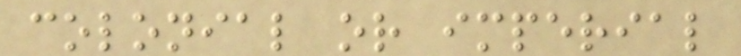colonial or imperial
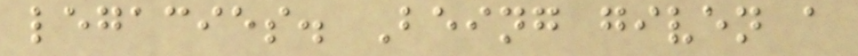legacies. Being given a
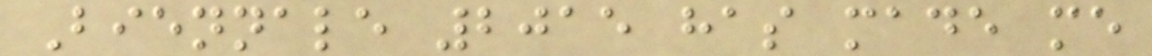Biennale 2015 has made me
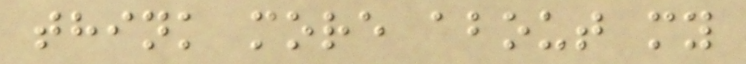think more about my
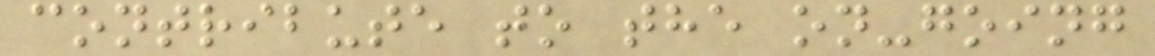contribute to the on-going
